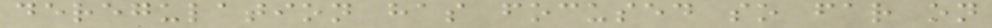deregulation has focused so far on
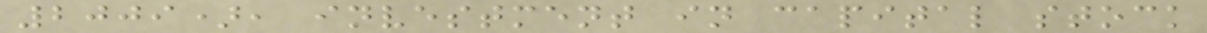2009), investment in capital stock
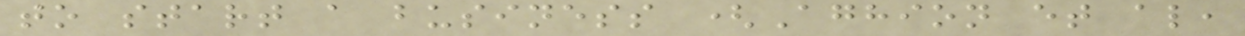to start a business (Aghion et al,
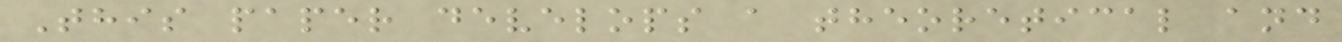This paper develops a theoretical and
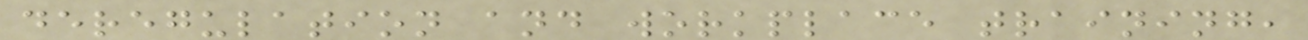deregulation and workplace training,
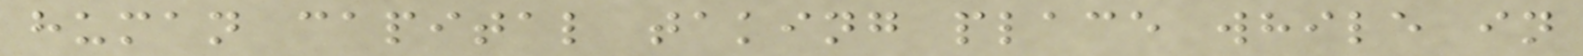human capital taking place while in
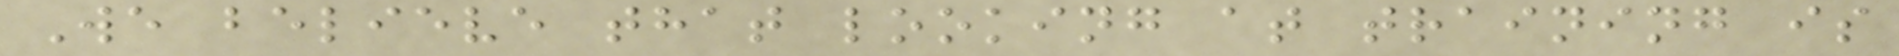We believe that looking at training is
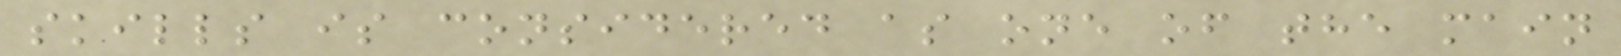skills is considered as one of the main
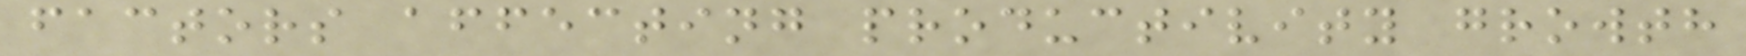factors affecting productivity growth
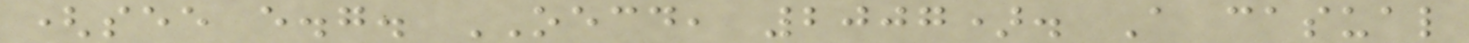(see e.g. OECD, 2007). A casual
